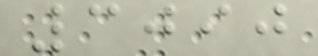3090
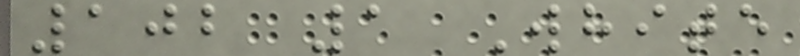102 1 White
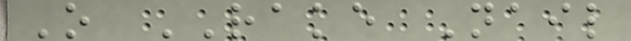O RAKE Nail
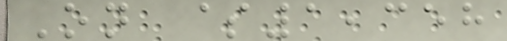On $1,358
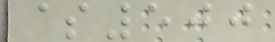$500
